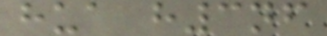hua h3nf
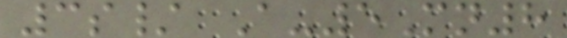3s/ A-5Mn8
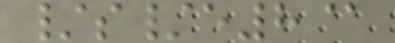/s/e8@
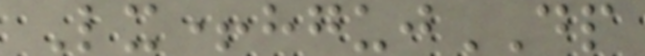Lx+hgujDP
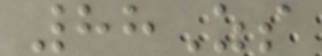88Zs
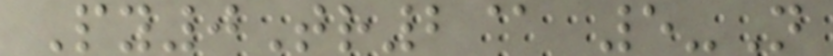Py0Tr2@ 5-N
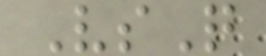VsQ
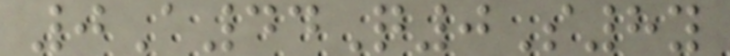0A44Q0S8y
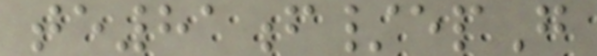te81f/epG
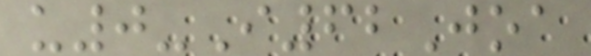u0-I62Joa
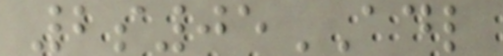2s05ADL
